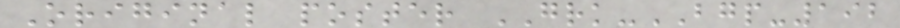Original poster GRK-BGP-192
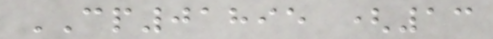CP01895 (13
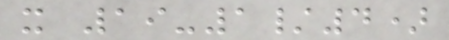x 19-1/4)
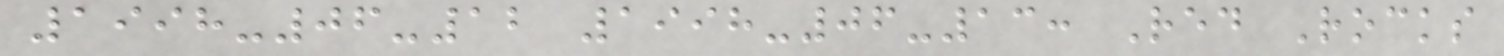1998-06-12 1998-06-13: Red Rocks
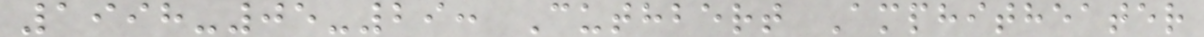1998-05-29: Cuthbert Amphitheater
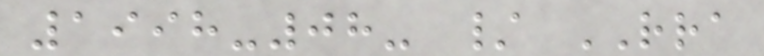1998-08- / RRA
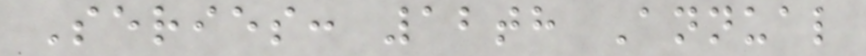Series: 12th Annual
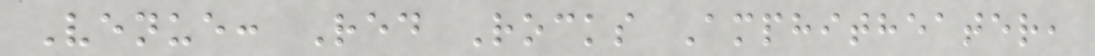Venue: Red Rocks Amphitheater,
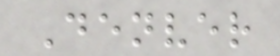Denver
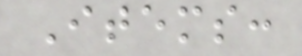Items:
